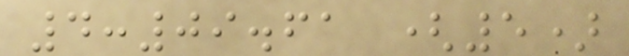4:09.61 (5)
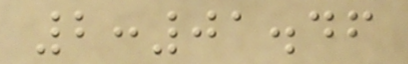2:01.46
